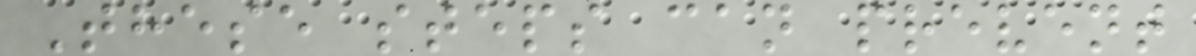These steps can prevent
